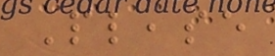Please
